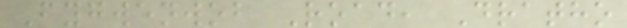Fygwenwob Road, Dratho
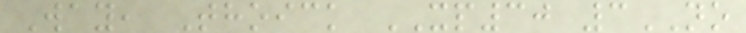Way, Thoick XP30 3NO
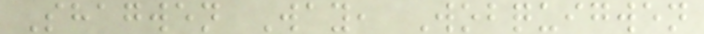Shagwen Way, Wobquigwen
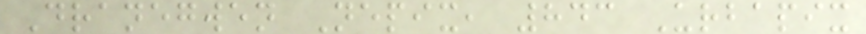Dranegwen Nepix, 843 Urbapix
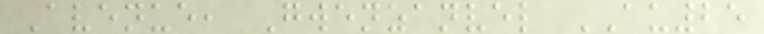Avenue, Gwenzanvel AU25
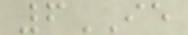6IE
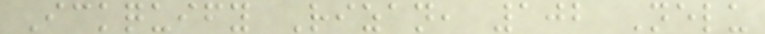Ickquify Rizan, 102 Nelu
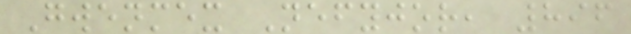Gwenmex Nefyjor, 896
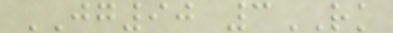JG90 3RK
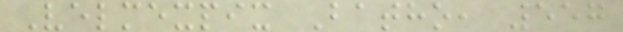Velmexpix Batho, 557
